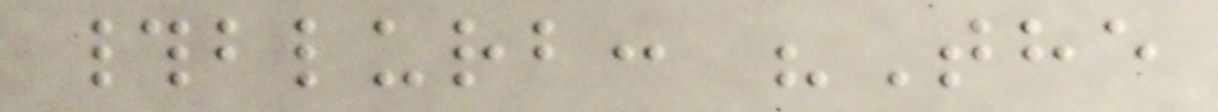#blurb: "The
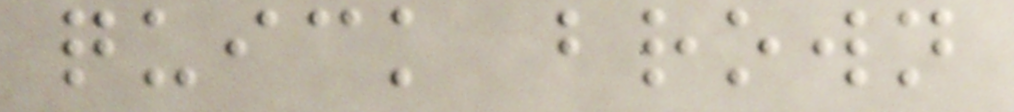quick brown
